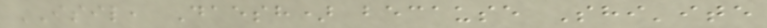ISIL, Daesh) because Shi'ite
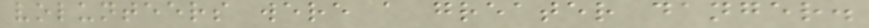volunteers were a greater danger.
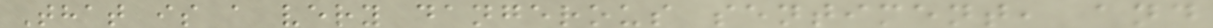That is a very dangerous sentiment, and
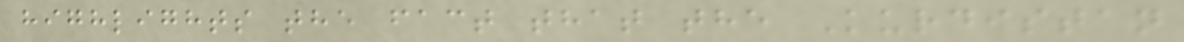highlights the fact that the Kurdistan
